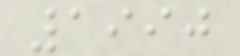1990
